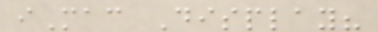iMac Display?
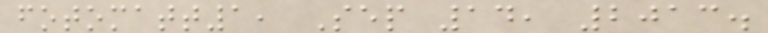fotomatt1, Sep 14, 2013.
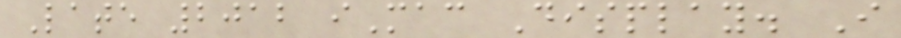Late 2012 iMac Display. I
